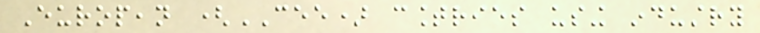European (CEE) countries using industry
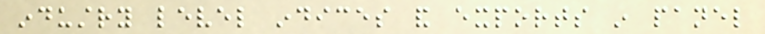industry level indices and exports in panel
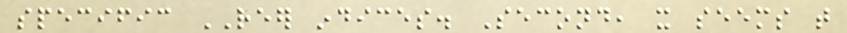specific REER indices. Second, it seems that
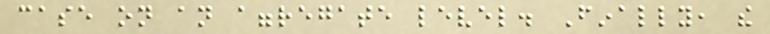case on an aggregate level. Finally, the
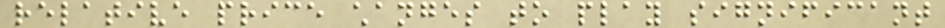relative price changes to play significant
